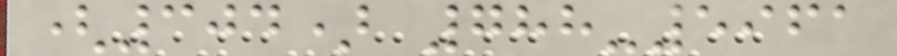(304) 788-5961
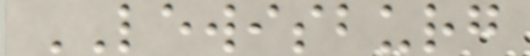LEWISBURG
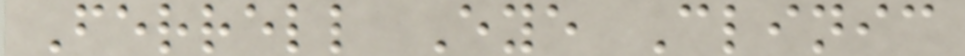Ferrell Eye Clinic
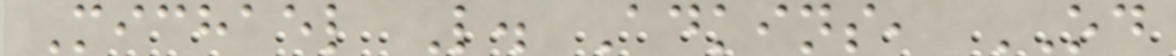Michael L. Adkins, OD
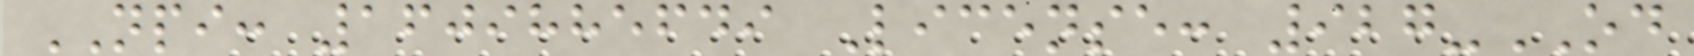NPI: 1609885649 License: 927-OD
